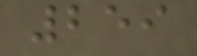259
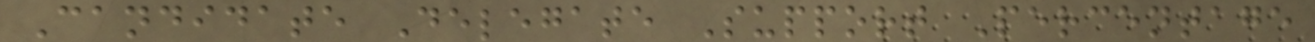Candidate Delegate Support Percentage
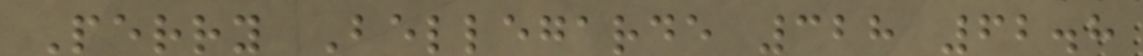Perry Bellegarde 328 62.8
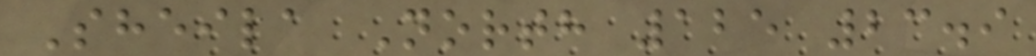Sheila North 125 23.9
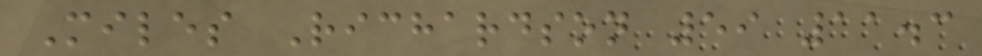Miles Richardson 59 11.3
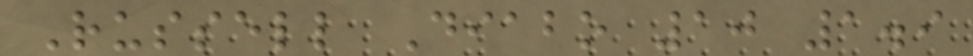Russell Diabo 10 1.9
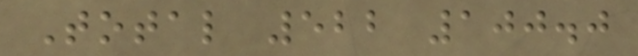Total 522 100.0
